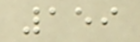159
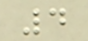4
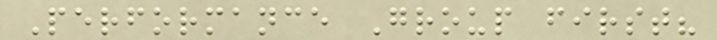Performance Group first?
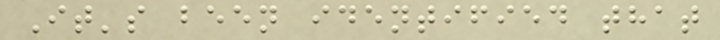It's been identified that
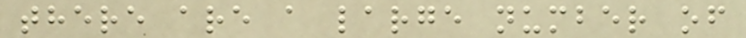there are a large number of
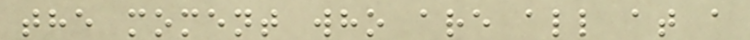the moment who are all at a
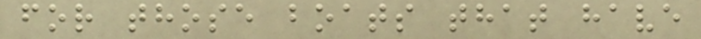for those boats that have
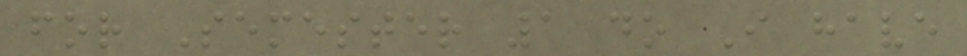for Semester 1 do I have
